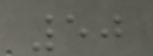50
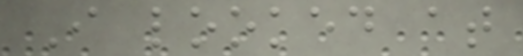I looked at
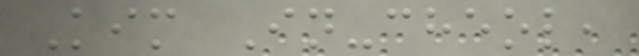Kim In-cheol,
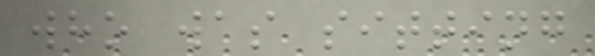who was sitting
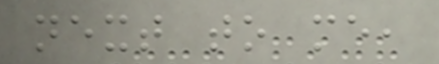next to me,
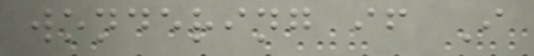wondering if I
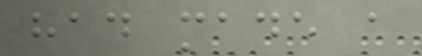had made a
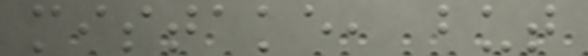mistake, but
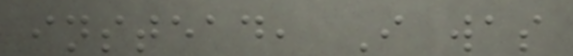instead, I was
